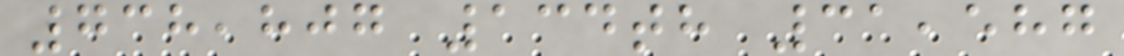738,807 134th 31,587
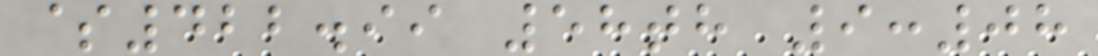$422.99 58th 9:08
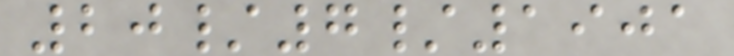20/7/1901
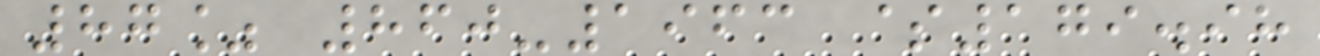87% 860-1963 $179.98
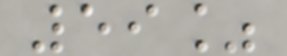59%
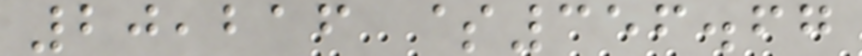20,216 $356.67
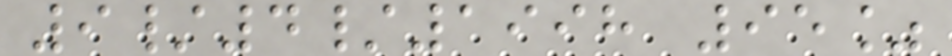9/4/1998 95%
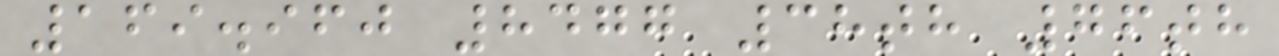169.960 8477 38th 76th
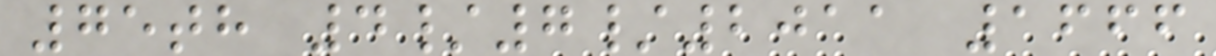75th 4/7/2011 1666
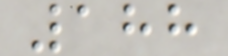188
